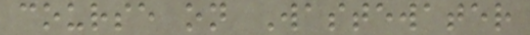course on Wastewater
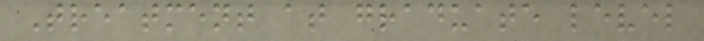Treatment at graduate level
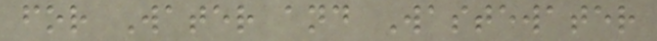for Water and Wastewater
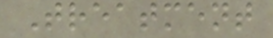Treatment
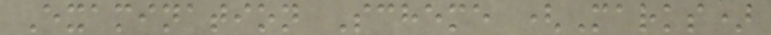Examination Scheme (Marks)
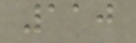110
